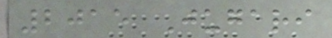2015 Jugari
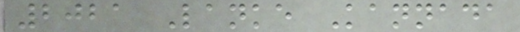2021 Lanke Kannada
